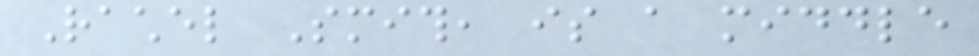Rachel Smith, is a middle
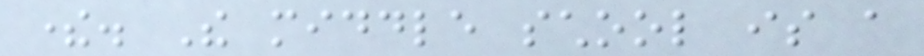there. The middle school is a
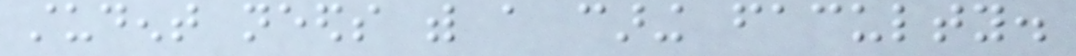student needs with a caring faculty.
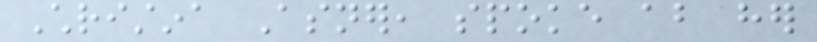Christina Asner, spoke about her
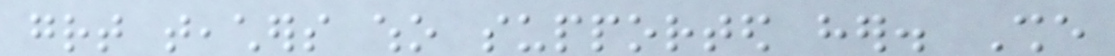great teachers who supported her. She
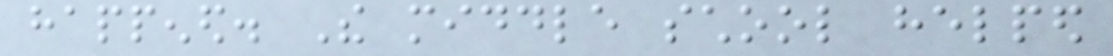happened. The middle school helped
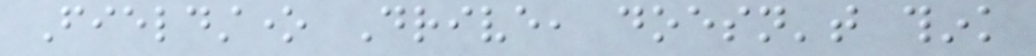Fieldstone Drive, doesn't think
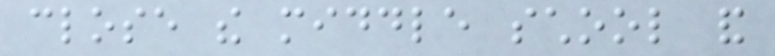close the middle school and
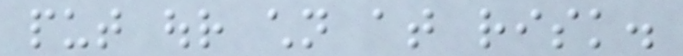put our children at risk.
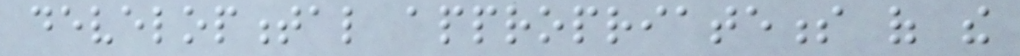developmental appropriateness of the
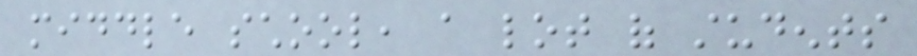middle school, a lot of students
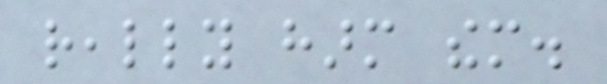really harm them.
